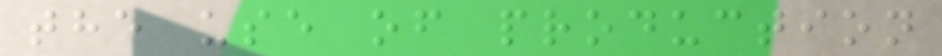the use of production
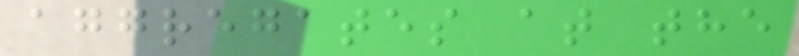aggregates at the
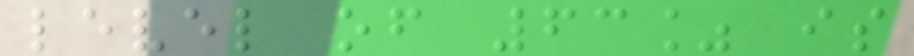level of 63% is
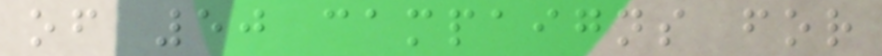of 50 campaigns for
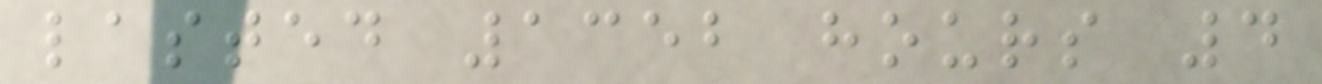lasted 1352 hours 4
